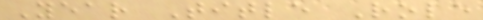Year Title Role
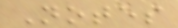Notes
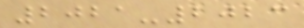2021-2023
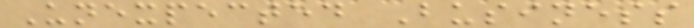Unexpected Business
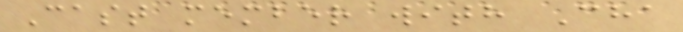Cast member with Cha
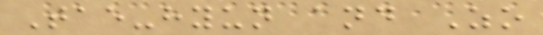Tae-hyun and Zo
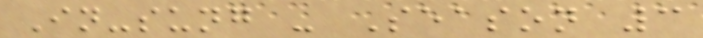In-sung - Season 3
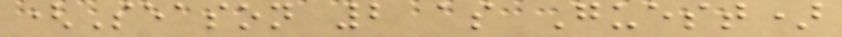(Season 2 as Guest)
